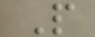P
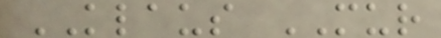KLAUS MUR
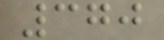370
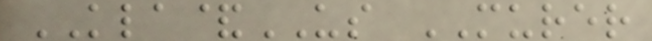KLA&US MURER
